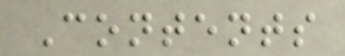Contents
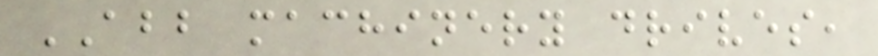ABB machinery drives,
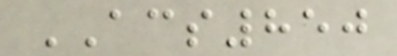ACS850
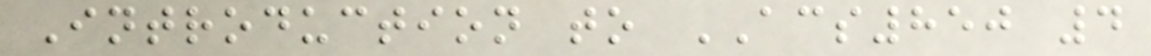Introduction to ACS850 4
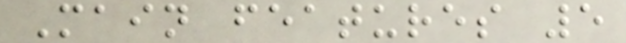Main features 5
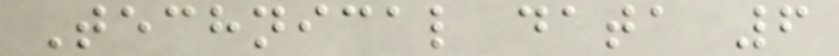Technical data 6
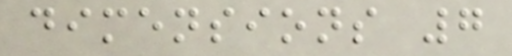dimensions 7
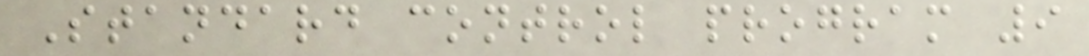Standard control program 9
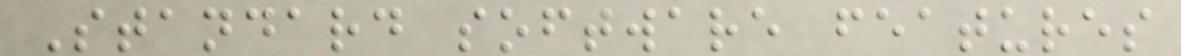Standard software features
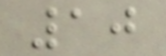10
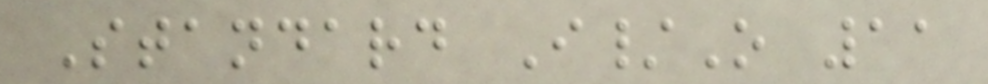Standard I/O 11
